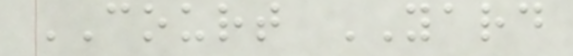COURT YARD
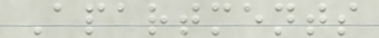Apartments
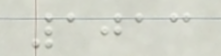1013
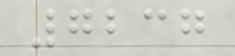7237
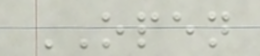OPEN
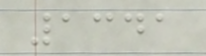1341
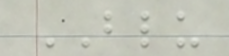BLU
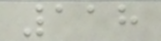118
